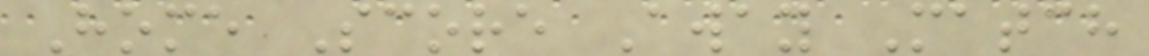Home Score Away Match
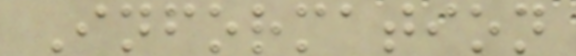Information
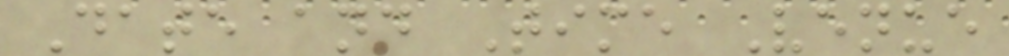Date and Time Venue
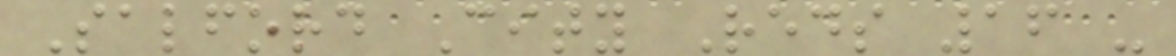Salford City Reds 16 -
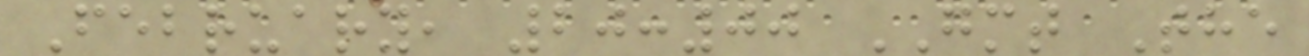February, 20:00 GMT The
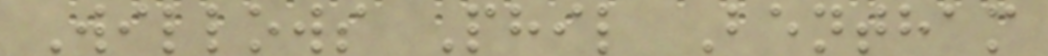Willows Phil Bentham
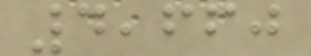4,660
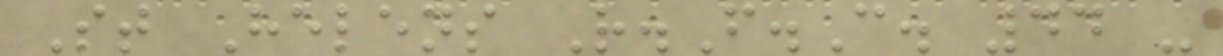St Helens R.F.C. 44 -
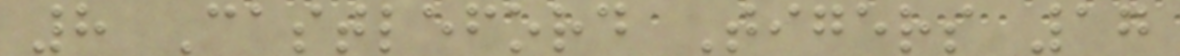8 Castleford Tigers 17
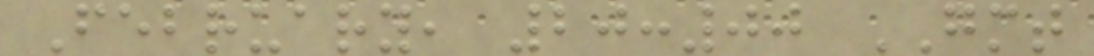February, 20:00 GMT
